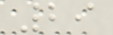29
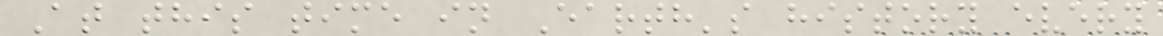At this time in Earth's history every
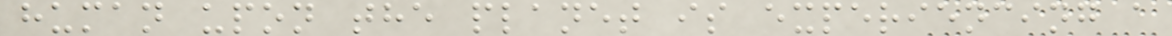human upon the planet is experiencing a
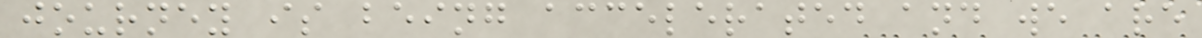journey is being accelerated and we are
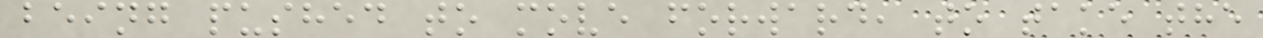being pushed to move forward, to take the
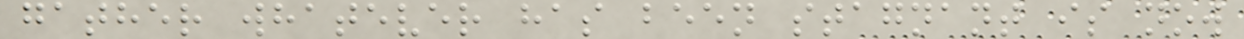gather whatever has been stagnant is now
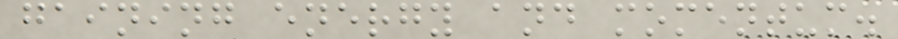gaining energy and momentum.
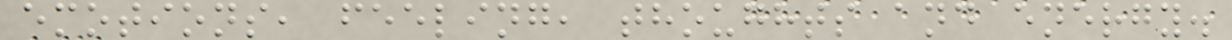emotions, feeling, thoughts and energy.
